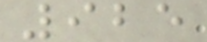925
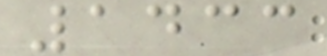1433
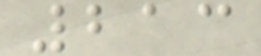213
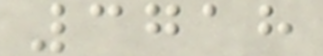3718
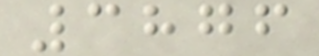3876
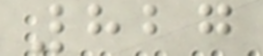827
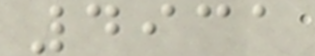4931
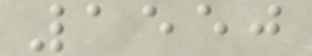1550
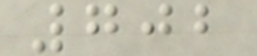702
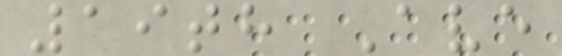19th Ave
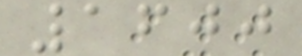1600
